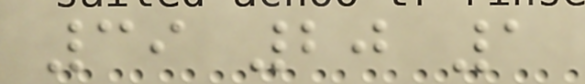39 20 1
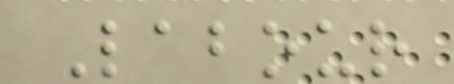Labour
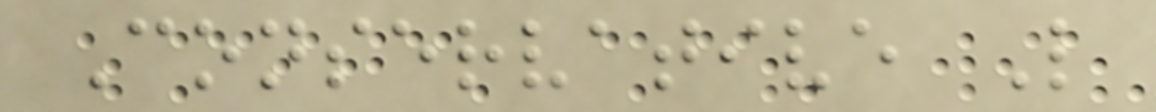Conservative L
